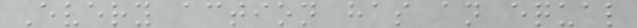Every action has an equal
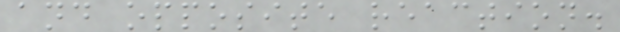and opposite reaction.
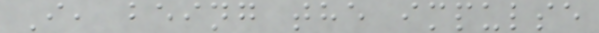I, being the impulse
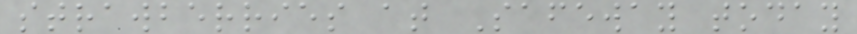strawberries at Safeway today
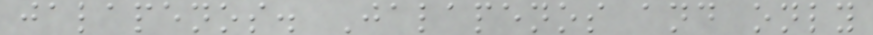jalapenos. Jalapenos and only
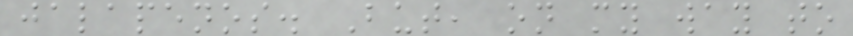jalapenos. But, on my way to
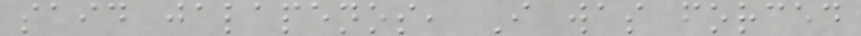said jalapenos, I was forced
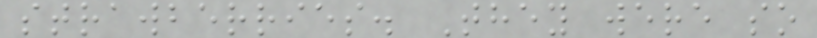strawberries. They were so
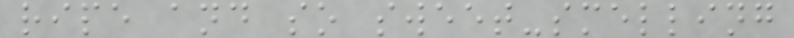ripe and so sweet-smelling
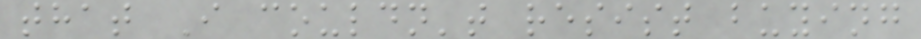that I couldn't resist buying
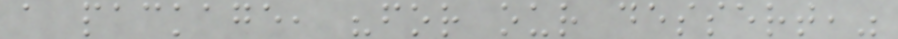a package, "for our dessert,"
